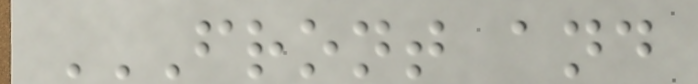FRONT AND
